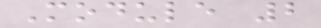Module 2
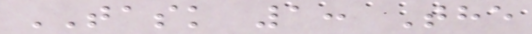TASK 1: The
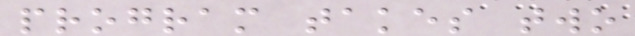program takes two
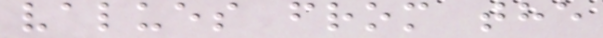values from the
